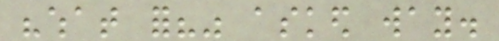"what for?" asked way.
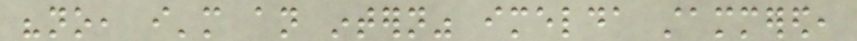"no, i'm an intern" imelda stammered,
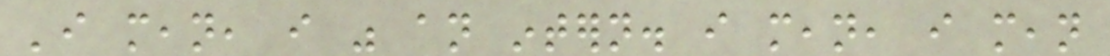'i mean, i was an intern. i mean, i mean
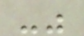-"
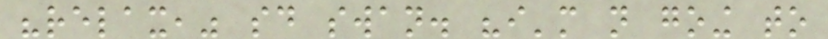"relax," said swan. "i'm not going to
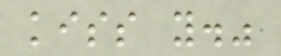kiss you."
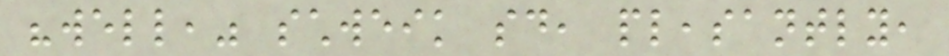"well," schweik said, pleasantly,
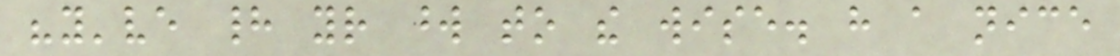"you've had your word to the wise. have a nice
